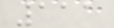111
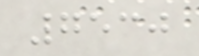7530
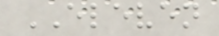ELEVEN
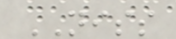NISS
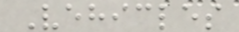Vehicles
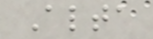Alta
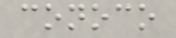conoco
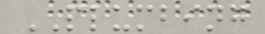PLUMBING
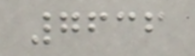7636
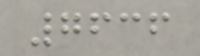7636
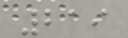219
